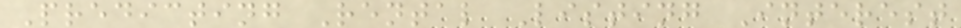Predicting Rental Listing Interest
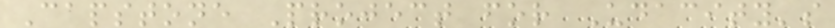Capstone Project for Udacity's
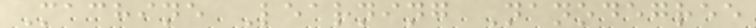Machine Learning Nanodegree
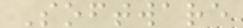Software
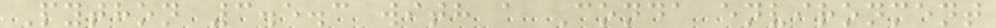Python 3.5.3 with a Conda environment
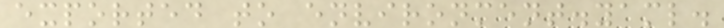exported to environment.yaml.
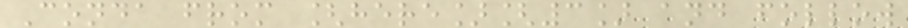Conda from [here][3] and follow
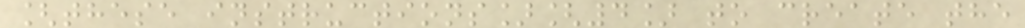[these instructions][4] to create the
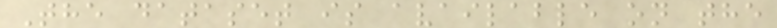The dataset is available on the
